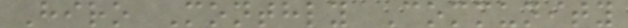Hiro Monthly Community
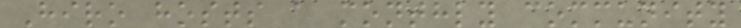Hiro hosts a monthly community
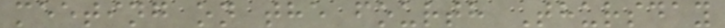meeting on the fourth Thursday
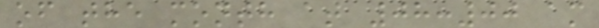of the month at 08:00 am
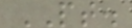PT.
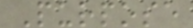Purpose
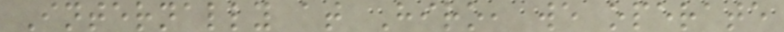Internally at Hiro, we operate
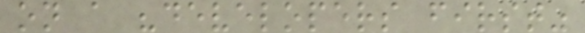on a "developers first"
